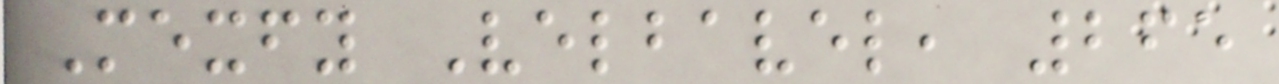Mexfy Velbavel, 265
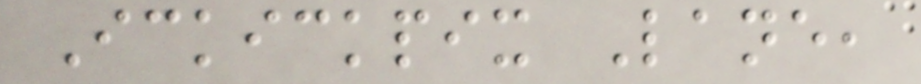Ickickpix Lane,
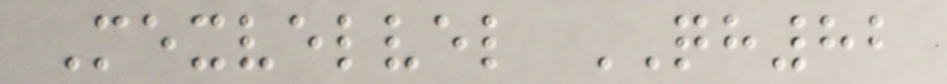Mexvelvel QH82
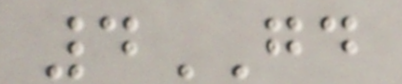4GD
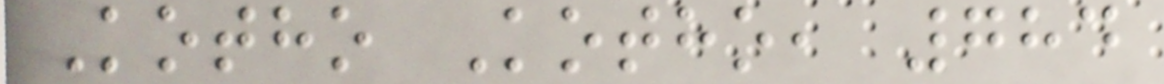Kotho Kotho, 784
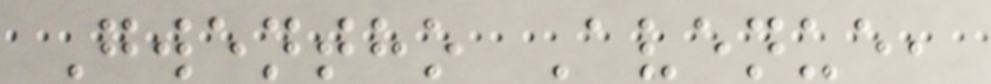Gwentho Avenue,
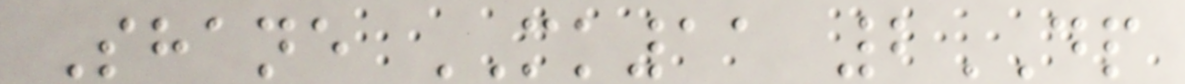Shane MK11 2DP
